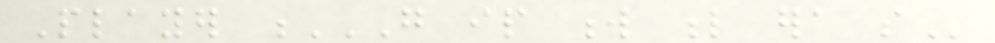Player G IP W L ERA SO
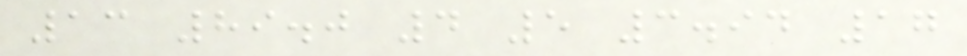13 89.0 4 5 3.94 17
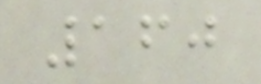160
